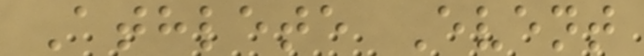Athlete Event
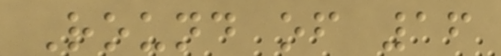Round of 16
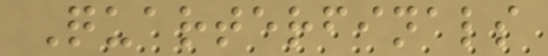Quarterfinals
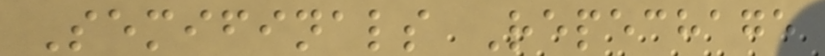Semifinals Repechage
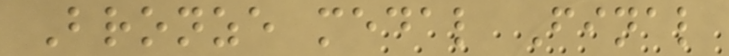Bronze medal Final
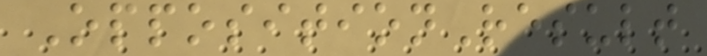OppositionResult
